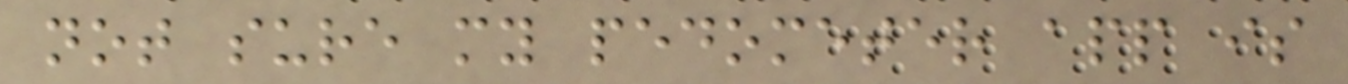not sure my pedometer app is
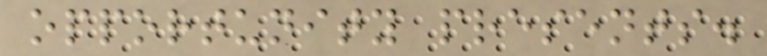opportunity presents.
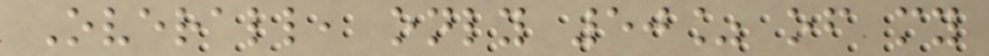Overall, only 50% of my
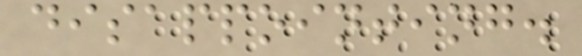disappointing.
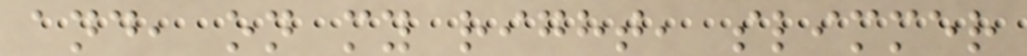and, on my right, slimmer
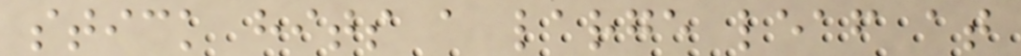stick hits a large leaf at
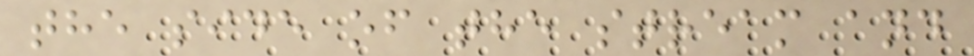the side of the stream and
